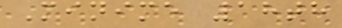Minime 18th
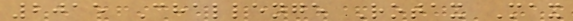2015 Challenge Rotax Max
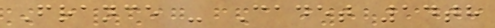France - Cadet 14th
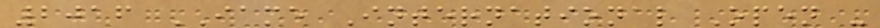2016 IAME International Open -
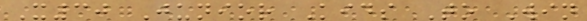X30 Junior Kids To Win
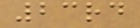23rd
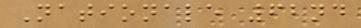Nationale 62nd
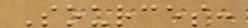Sources:
